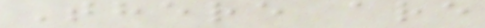There are
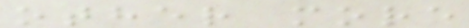other more
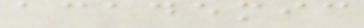academic
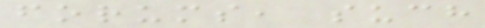forums, such
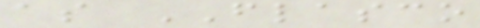as FLASCO
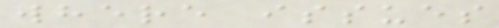where issues
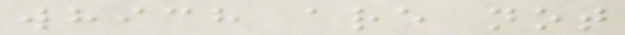which are not
